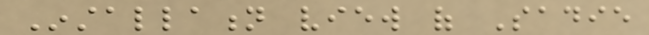Installation view of Sadie
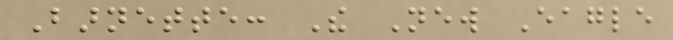Barnette: The New Eagle
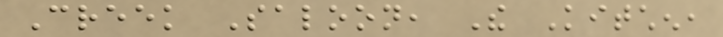Creek Saloon, The Kitchen,
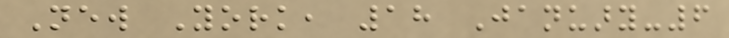New York, 18 January-6
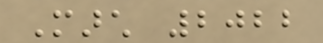March 2022
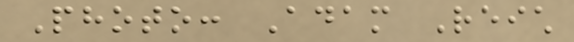Photo: Adam Reich
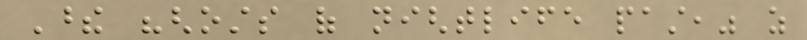These "ghosts of nightlife past," as
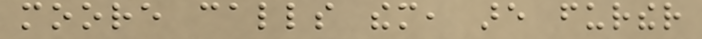moore calls them, are further
